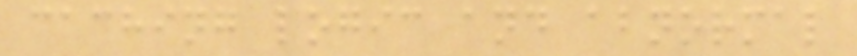caching logic and abnormal
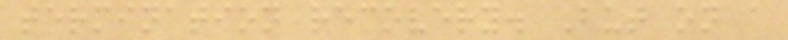termination recovery. But on a
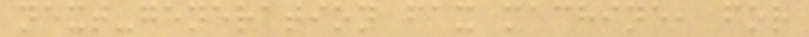next-generation fax machine, for
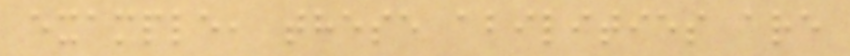example, these abilities are
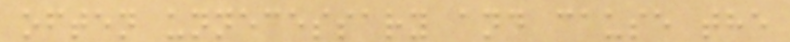often unnecessary and cause the
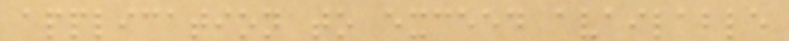application to exceed available
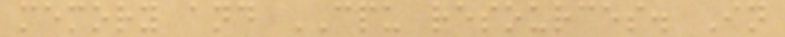memory and CPU resources. In
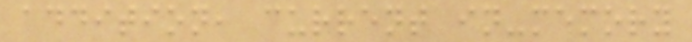addition, current in-memory
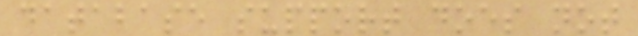database support does not
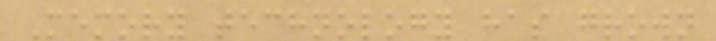Memory technology has grown
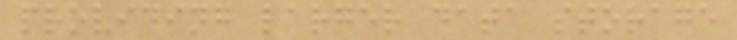providing larger data storage
